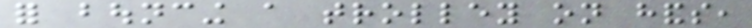for bouncing a trolley on hands,
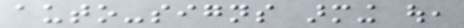auto-signs arming out,
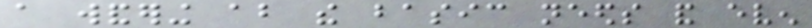a wandering about the basic needs and even
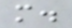more.
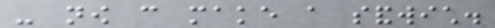- now can make a sandwich.
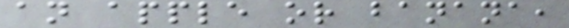an apple or banana,
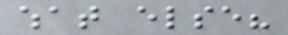what else?
